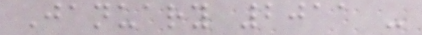January 2011 -
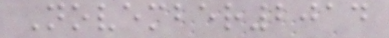November2014
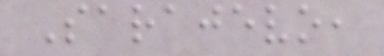Sarajevo,
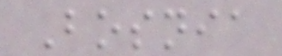Bosnia
